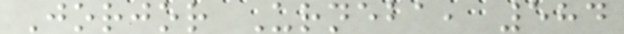Jorjor Urneba, 584
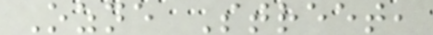Ozne Street,
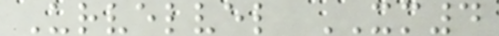Urvelvel XM4
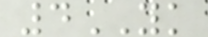4YK
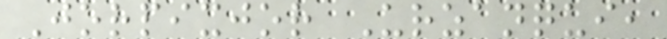Jorpixjor Urzanqui,
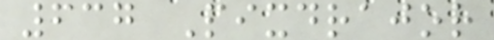637 Pixdrajor
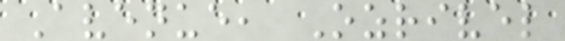Avenue, Ozrivel
